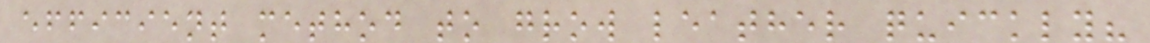efficient method to grow leather quickly?
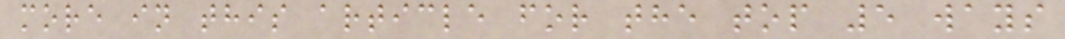more in this article for the top 5 ways
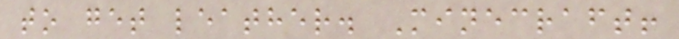to get leather. Minecraft!
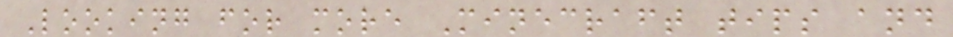Looking for more Minecraft tips and
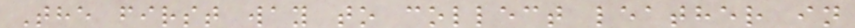The first way to collect leather in
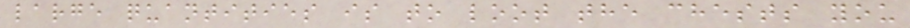large quantities is to loot the chests you
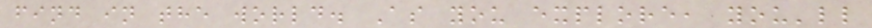find in the world. As you explore, you'll
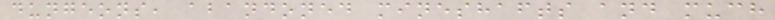dungeons, abandoned mineshafts and much
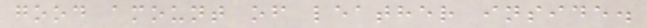good amount of leather inside.
